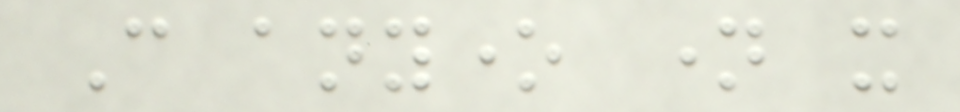Can anyone name it
